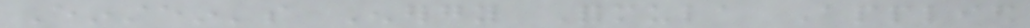Einstein's Energy Formula Applied
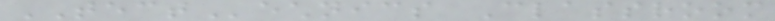TECTechnics Classroom
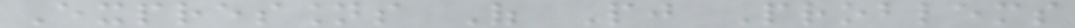Expressions Of Pj Problems
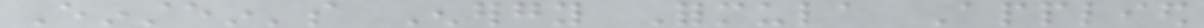Einstein's Energy Formula Applied
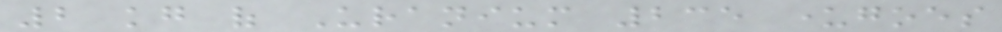2 kg of Uranium 235 undergoes
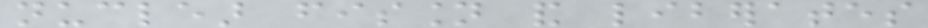nuclear fission and liberates
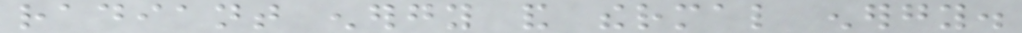radiant energy and thermal energy.
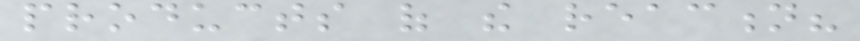products of the reaction?
